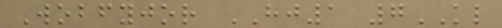Wobfyjor HJ1 7KL
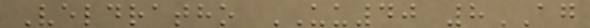Veldratho UU40 8AG
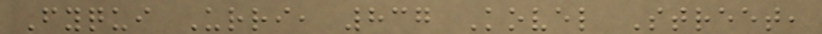Fyqui Urri, 837 Kovel Street,
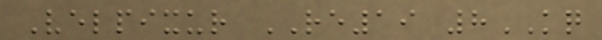Velpixur RE19 8KQ
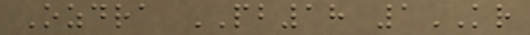Ozdra PB18 1KR
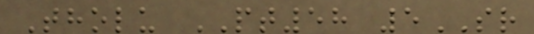Tholu PT58 5SR
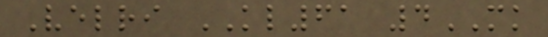Velri KL61 4MK
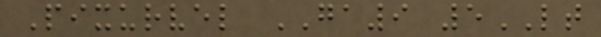Pixurvel GA9 5LT
